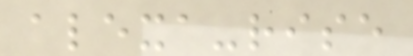alexa-rise
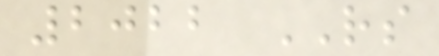2022 RS
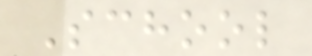School
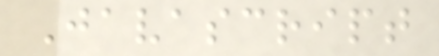Javascript
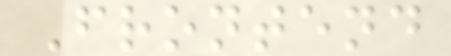Frontend
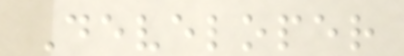Developer
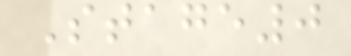Stage0
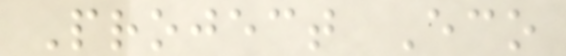Project Eco
